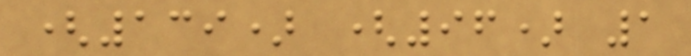(139) (96) 1
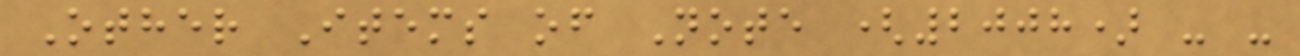Other Items of Note (2008) - -
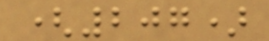(207)
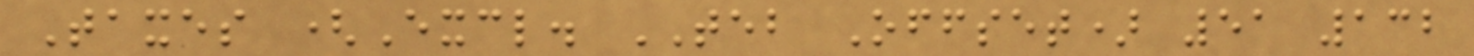Taxes (Excl. TEB Offset) 51 132
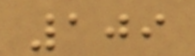109
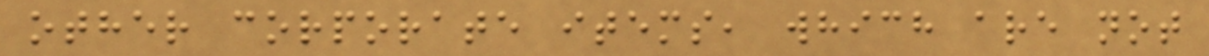other corporate items, which are not
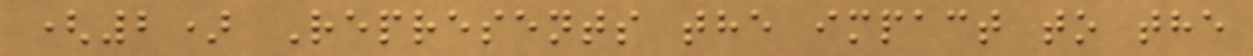(2) Represents the impact to the
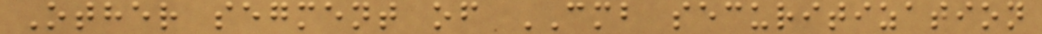Other segment of CMB securitization
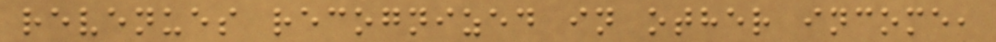revenues recognized in other income,
